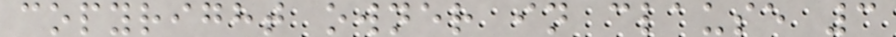copyright owner in clause 3
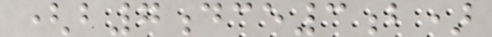(b7dce3b)
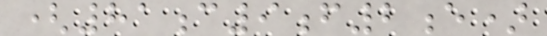(81c9f2e)
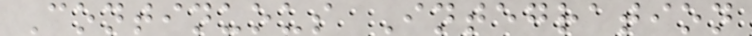Continuous Integration
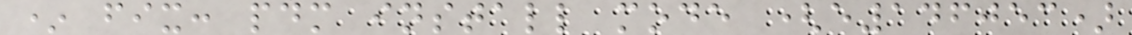* fix: pdm install mode (e146053)
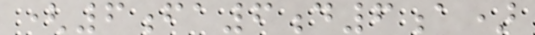(6fa6d6a)
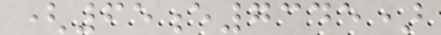(65e7345)
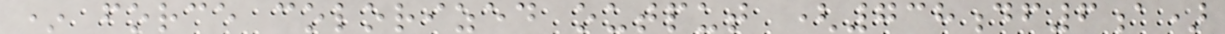* force colorized output (738df6a)
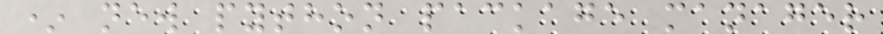* new python package manager
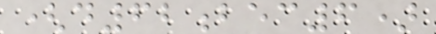(d62bec6)
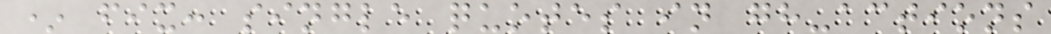* fix: single quotes in gh-actions
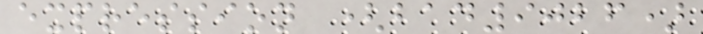expression (bad9026)
